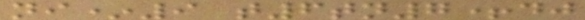ni*9 t6tn7+dj
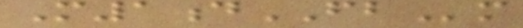M1dFBm
